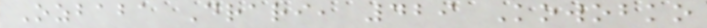Ozbaba Drari, 429 Kowobko
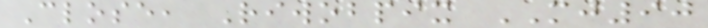Close, Riwobpix MJ90
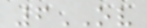6OV
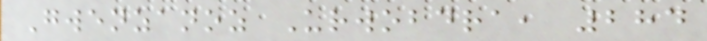Gwenzanoz Urwobdra, 284
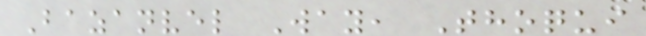Bazanvel Way, Thoqui
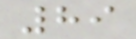89
